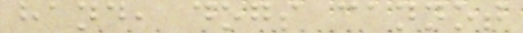hand, dogs cannot
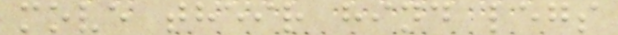move their hind legs
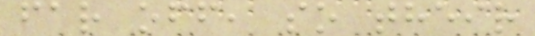far off, so their
